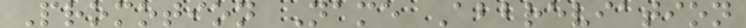Promotion Name Abbreviation
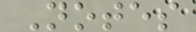Notes
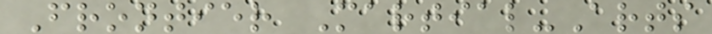Frontier Martial-Arts
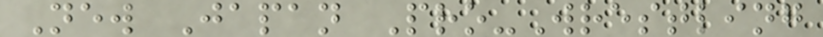New Japan Pro-Wrestling
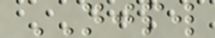NJPW
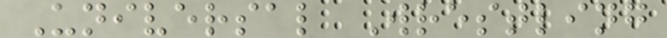Universal Wrestling
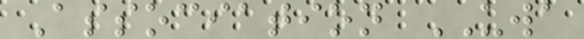Association UWA
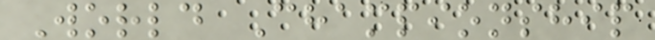World Championship
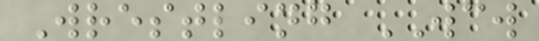Wrestling WCW
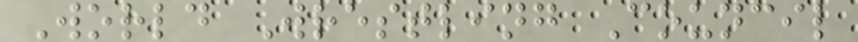World Wrestling Council
